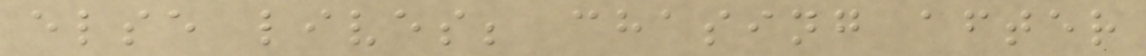else lives; chasing after
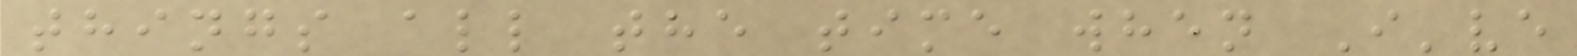things all the time when I've
